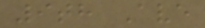9th Ave
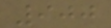900
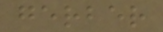gerber
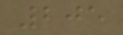205
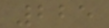225
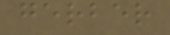gerber
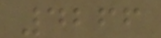4266
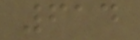614
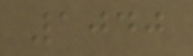1040
